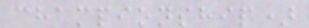championship)
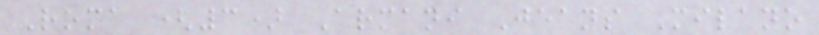Roma (3) Armani Jeans Milano
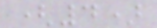(4)
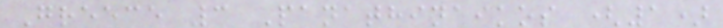Greece 3 Panathinaikos (1)
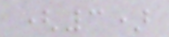(3)
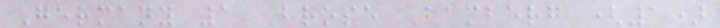Germany 1 Brose Bamberg (1)
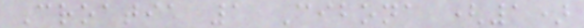Croatia 1 Cibona (1)
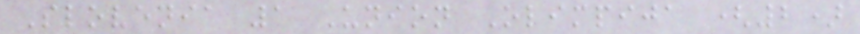Slovenia 1 Union Olimpija (2)
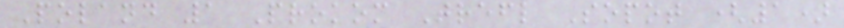Poland 1 Prokom Trefl Sopot (1)
